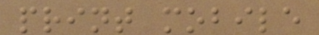print mobile
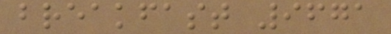breakfast 9671
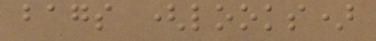bags (looks)
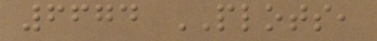6674 PLOTS,
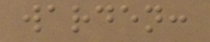warden:
